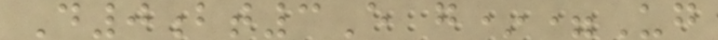D0bt3E g*=Ug
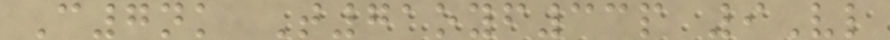C7nk T71oyf33p 9Vl
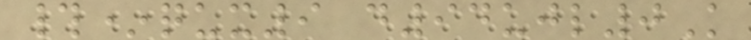#*qux9 d94ujl0K
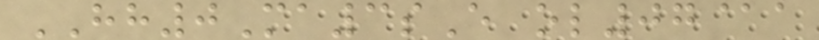HH0Ma3sE ol07@a
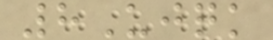8Ujqk
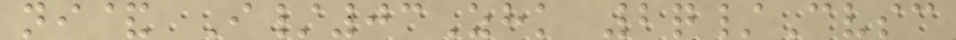ni& I/03Zhk 2q/Cvsc
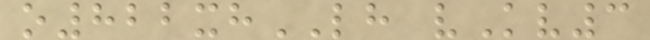o822xhLH vKv3
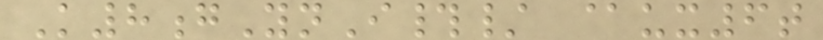K8gYnI#/ @ux6t
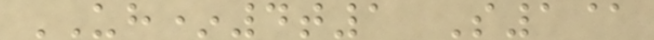UH*4t1 S1@
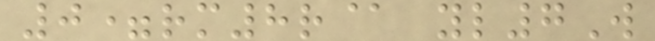0=rm8r@ yl7W
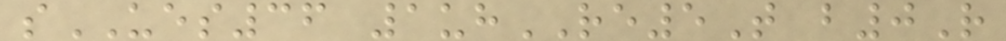sUES36 1uhRE5T b0R
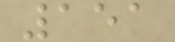151
